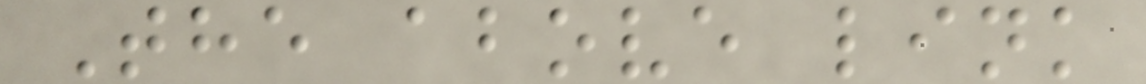The above link
